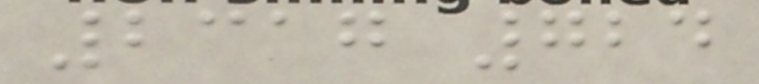2317 724
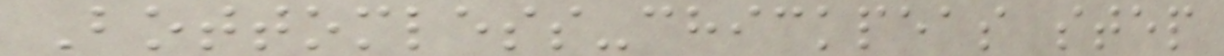Bottomless-chickpeas step
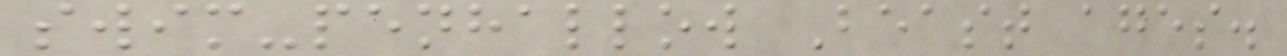swim-penhallow Beast ages.
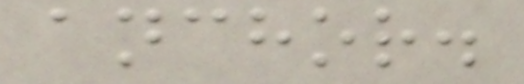anchor.
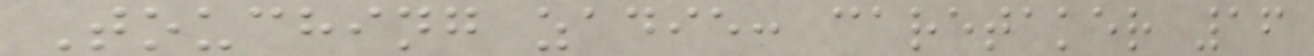Touching zadie: caretaker 16
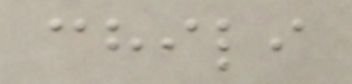chili
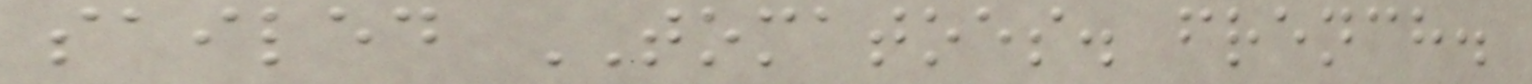sailed TOMATOES. french.
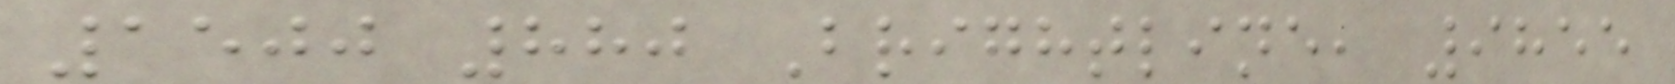1500 880 Brightline, 9855
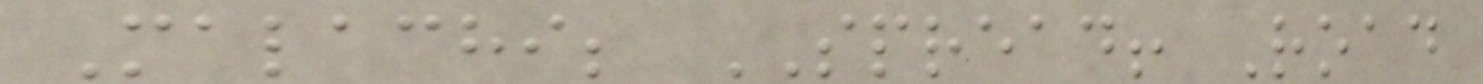Malachi; SPREAD! Road
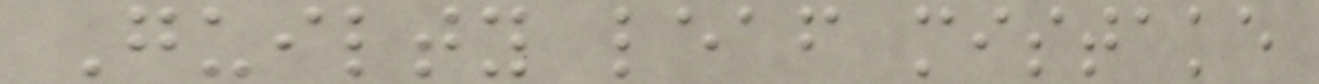Guilty leaf mistake
